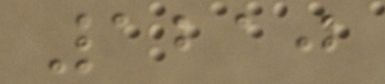1210
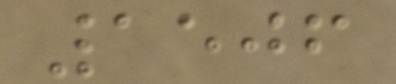1506
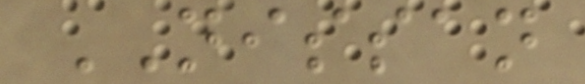NISSAN
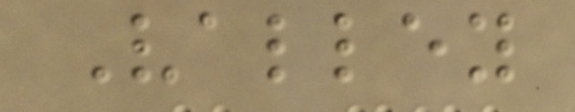Valley
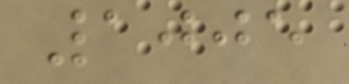1005
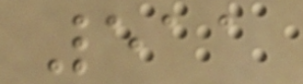511
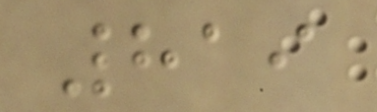819
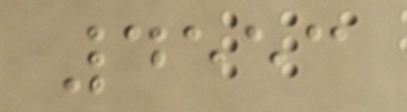4553
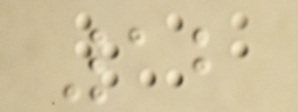12
